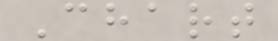Chart
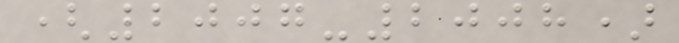(2007-2008)
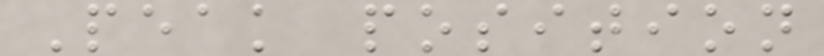Peak position
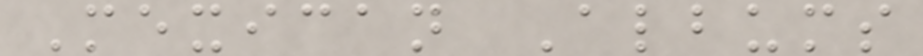Mexican Albums
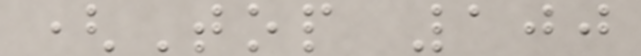(Top 100
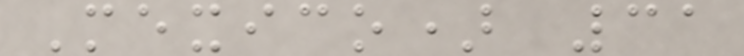Mexico) 31
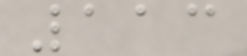113
